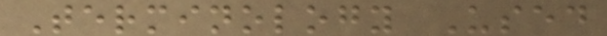Terminology Used
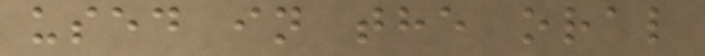used in the oral
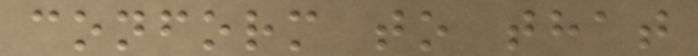conform to that
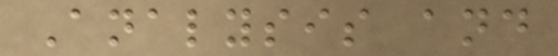Analysis and
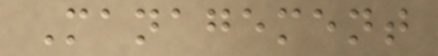Management
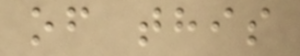of this
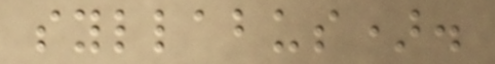syllabus).
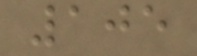105
